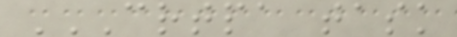CRTPA TASK
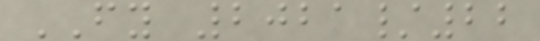FY 2021/22
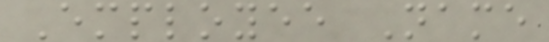Employee Name
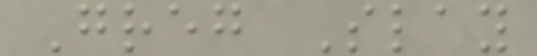Greg Slay
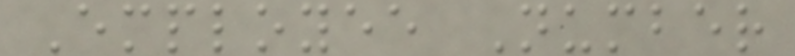Employee Number
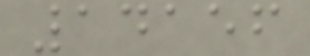14156
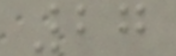27
